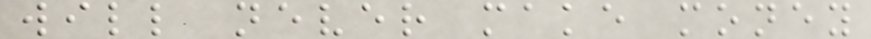will never make money
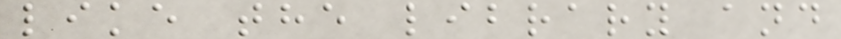like the library and
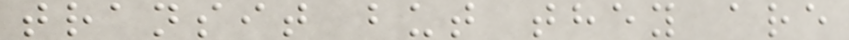transit but they are
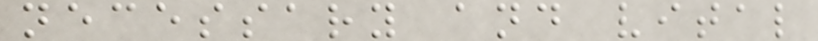necessary and vital
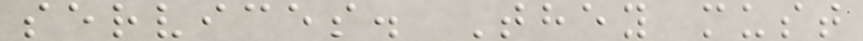services. They must
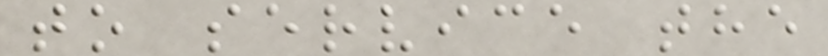to service the
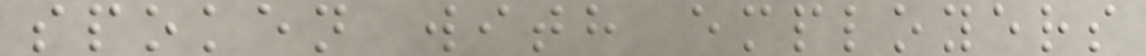spoken with employers
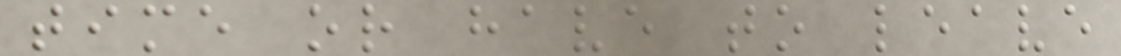time or have to leave
